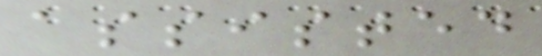assisted
